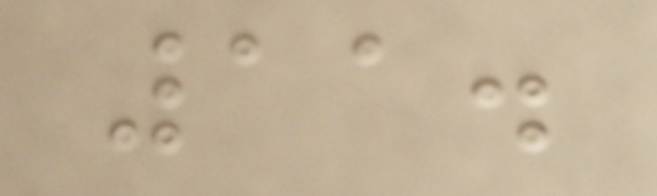11.
